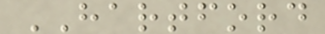HARTFORD
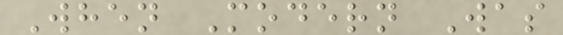When Modern Was
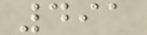491
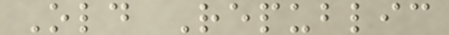Old Republic
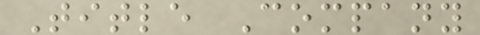Title Company
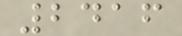2416
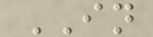IN
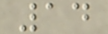14
